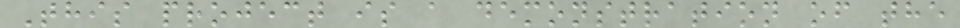This project is a demonstration of the
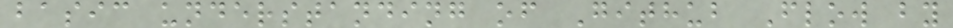basic understanding of Github Flow by
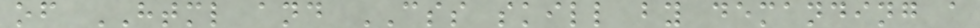of HTML and CSS skill by demanding a
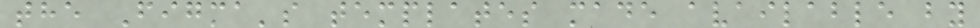the Figma's templates made available by
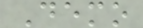Demo
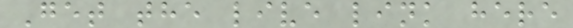Get the live link here
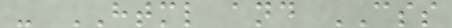- HTML and CSS
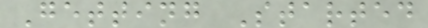Getting Started
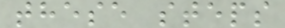these steps
